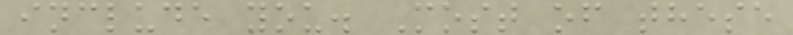include you. Most of these
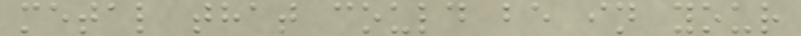metal that could be in your
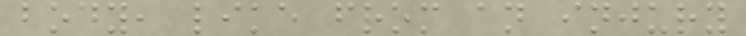body, like from an injury
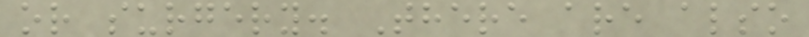or surgery. There are also
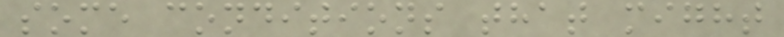some conditions that might
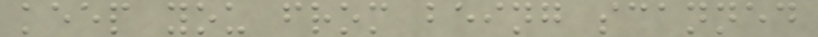keep you from being scanned
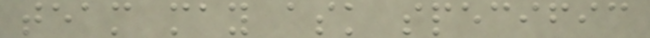team may ask specific
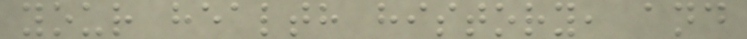your health history, and
